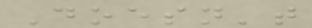Doesn't
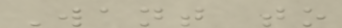Want to
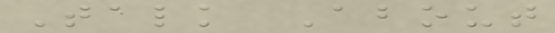Talk About
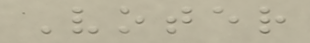Voter
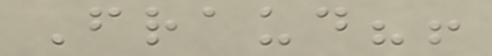Fraud?!
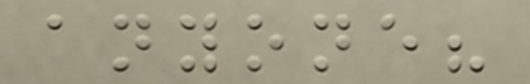anyone?
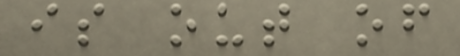is out of
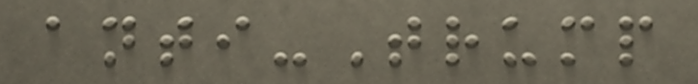anti-Trump
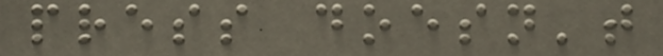press doesn't
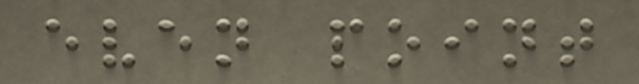even point
